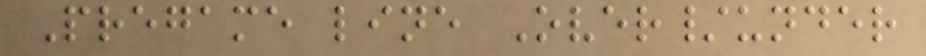Pregame line Over/under
